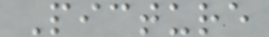Picture
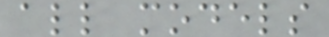all models
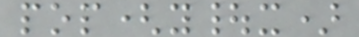pop(y|x)
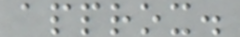approx.
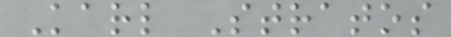Karl Stratos
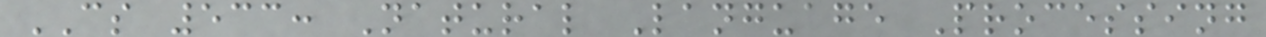CS 533: Natural Language Processing
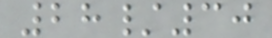28/30
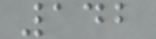142
